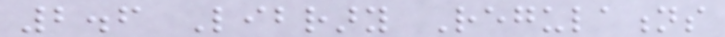2.6 Library Regulations
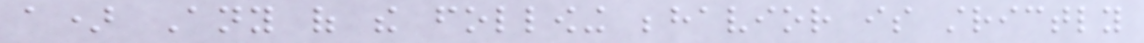a) Any of the following behavior is strictly
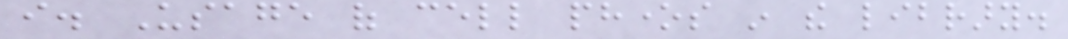i. Usage of cell phones in the library.
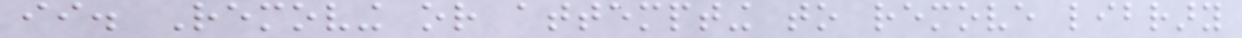ii. Removing or attempting to remove library
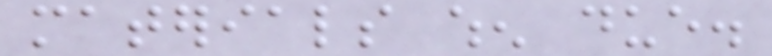materials when due.
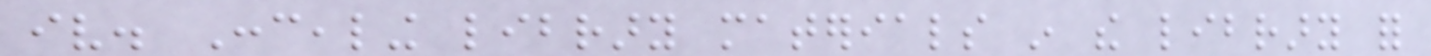iv. Concealing library materials in the library for
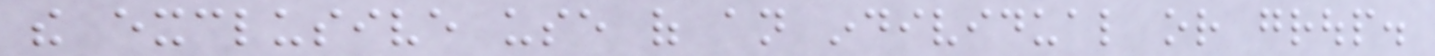the exclusive use of an individual or group.
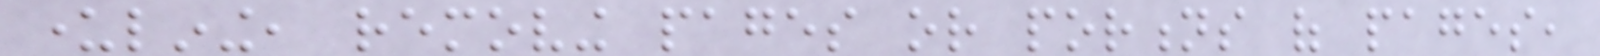underlining, removing pages or portions of pages,
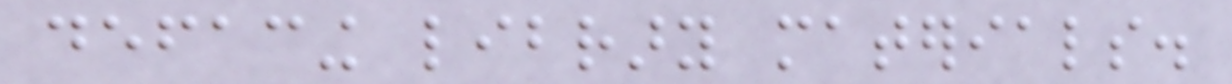defacing library materials.
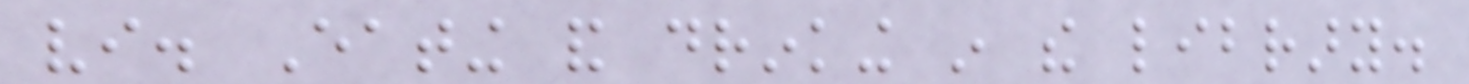vi. Eating and drinking in the library.
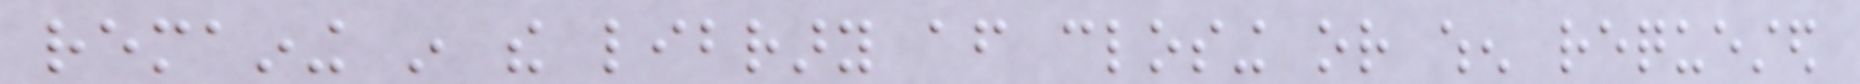remaining in the library after closing or when requested
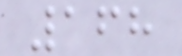168
